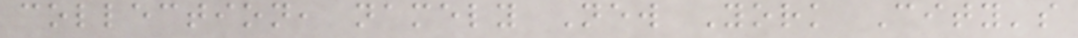collection, namely New York City's
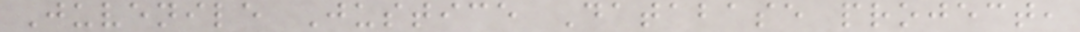Juvenile Justice Database project,
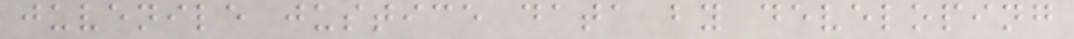juvenile justice data by developing
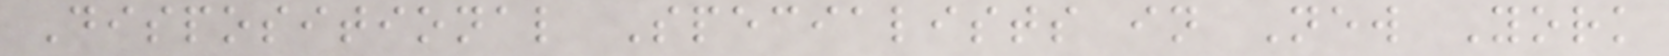Dispositional Specialists in New York
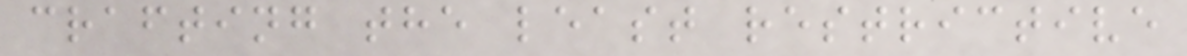crafting the least restrictive
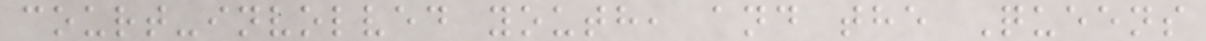court-involved youth, and the Queens
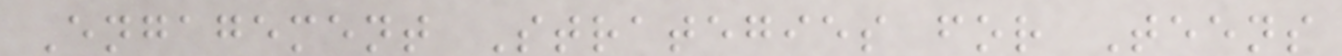Engagement Strategies for Teens
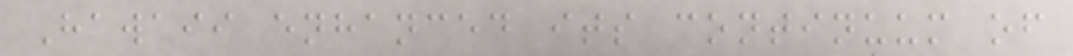Hawaii enhanced its continuum of
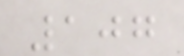107
